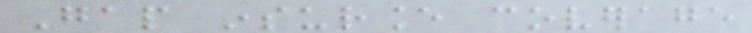Gap insurance coverage
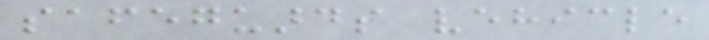safeguards vehicle
